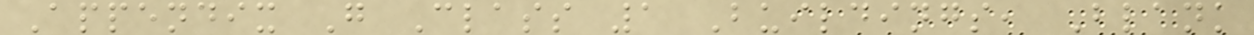Appendix G Class 1 Buildings, Blank
